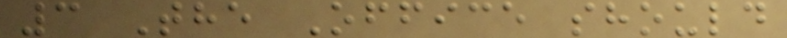3 The Office should
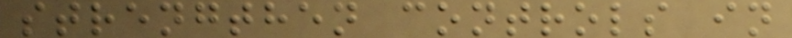strengthen controls in
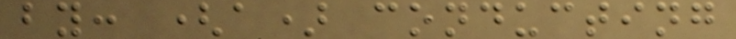by: (a) conducting
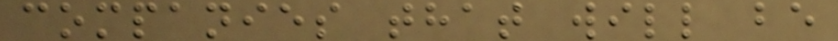companies that will be
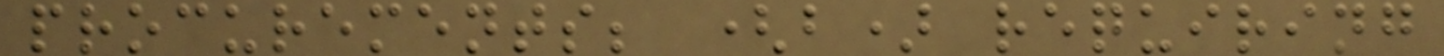procurements; (b) requiring
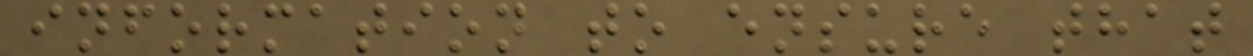information to ensure that
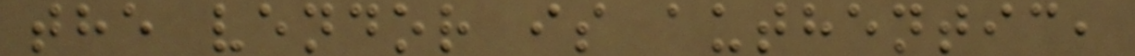the vendor is authentic,
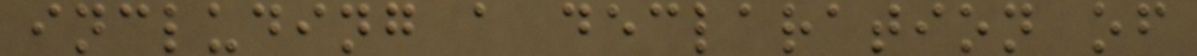including a declaration of
